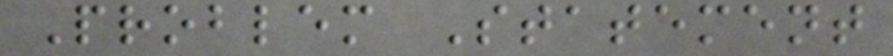Problem Statement
